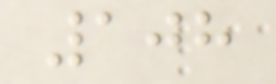108
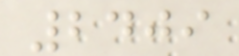2409
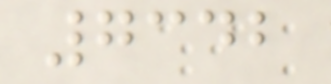7342
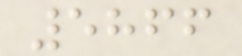5866
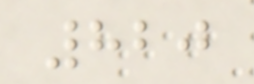820
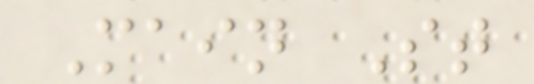Main St
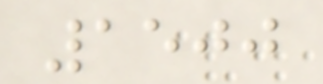1500
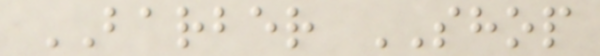BARBER SHOP
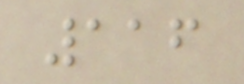116
